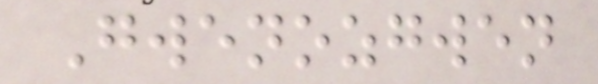Gwenozgwen
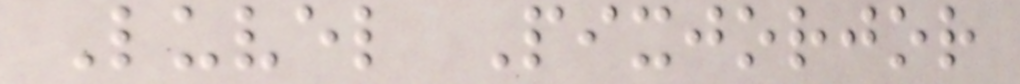Luvel Pixjorjor
